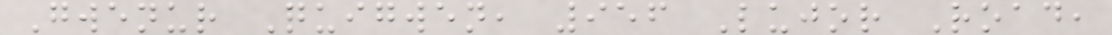Gwenur Quigwen, 956 Lujor Road,
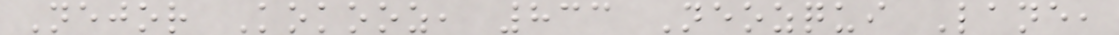Nejor Kokooz, 833 Neozqui Lane,
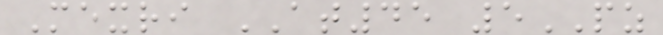Mexri AT45 5PZ
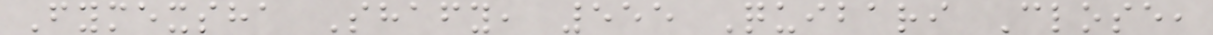Fymexsha Shafy, 555 Quibari Close,
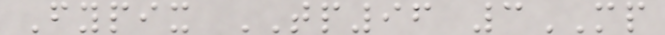Fypix TP96 3MP
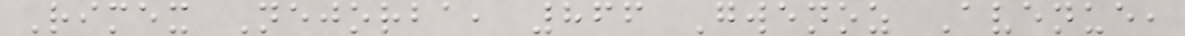Rimex Nejorba, 866 Gwenoz Avenue,
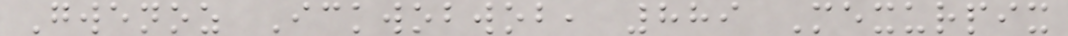Gwenoz Ickwobwob, 889 Mexurpix
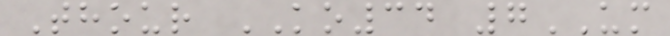Thour KO34 7UM
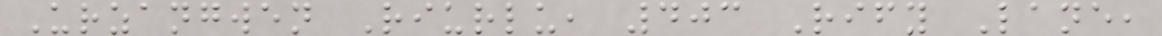Urzangwen Riurlu, 403 Rify Lane,
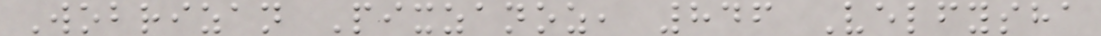Wobrizan Pixzanoz, 846 Velfysha
